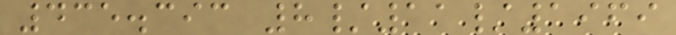435.393 8/11/1969
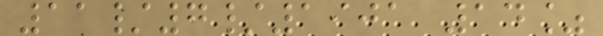11/7/1901 14%
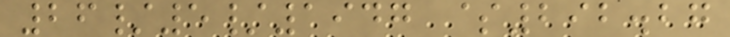26/5/1947 $292.27
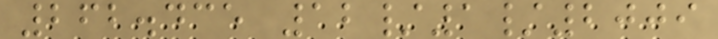262.435 12/1/2009
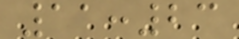11:23
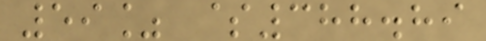59% $388.89
